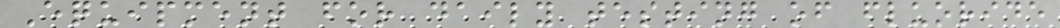Equipment for daily testing of fluoride
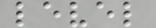level
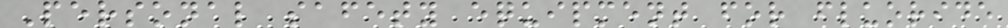Personal safety equipment for fluoride
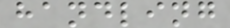handling
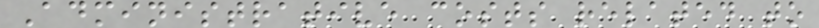Administrative costs related to
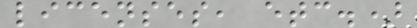licenses, etc.)
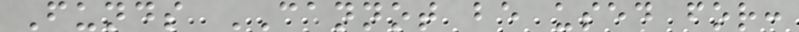Funds CANNOT be used for:
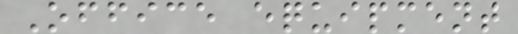Office equipment
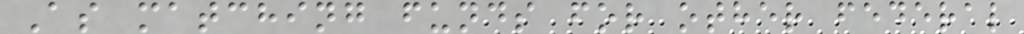As matching funds for other federal
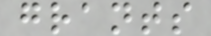grants
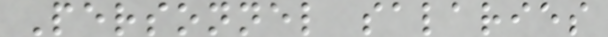Personnel salaries
